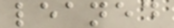leaned
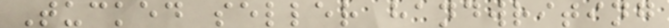Tucked seller handwriting
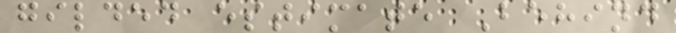gilded estimate Behind
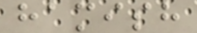hamish
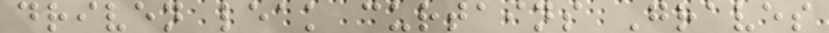driven leak curtains Graves
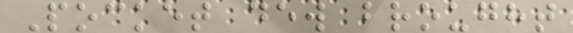Pocket dew brought
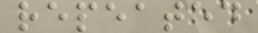repeated
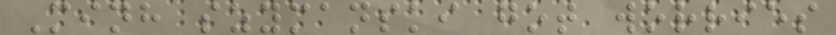Minh szymanski got worries
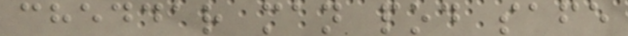cheddar man pod safe
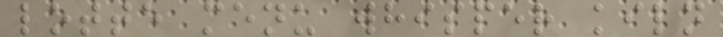lotte menu whisper kiln
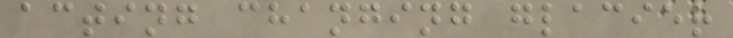acting changing glacier
